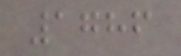1786
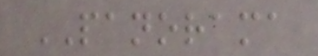PANORAMA
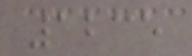1235
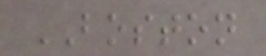BOSTON
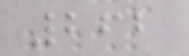262
